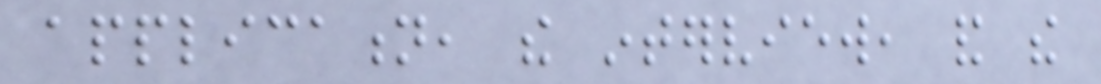application, the interview, and the
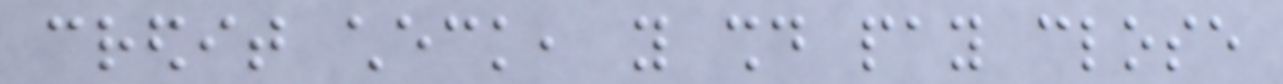credit check, you should pay close
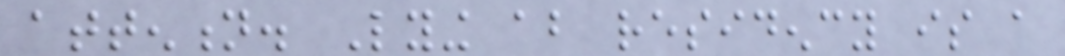attention. Lying about residency is a
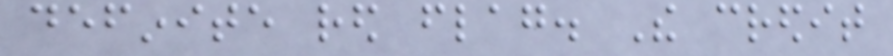definite red flag. The credit
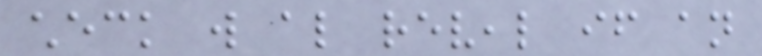check will also reveal if an
